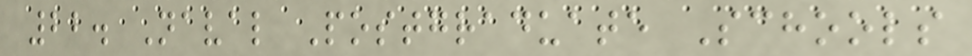22. Naval Postgraduate Schools
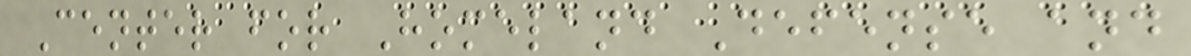Center for Homeland Defense and
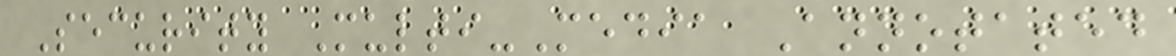Security Multi-Media Annotated
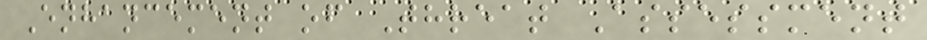Enhancement of Threat Assessment
